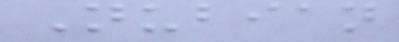Nubian
